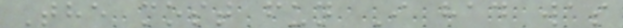The most fun I had was
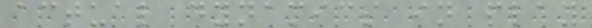actual dynamics in play
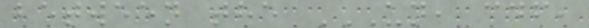between the UN, CDF,
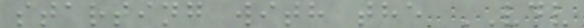starting with the VDV
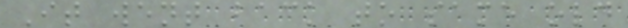It went back to same old
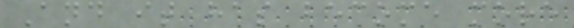And it has become more
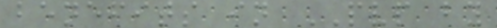benefits in PVP by
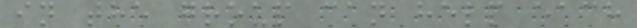in the group can help each
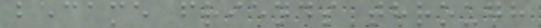became friends through
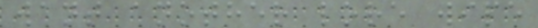want another lore wipe
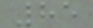85
